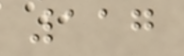117
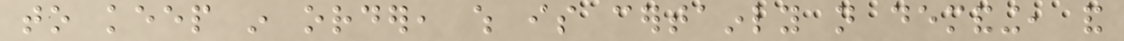to keep in order, which is certainly not demanding, and
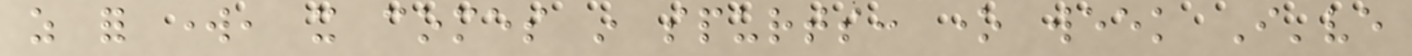as for work, it comes in spurts: one week I've
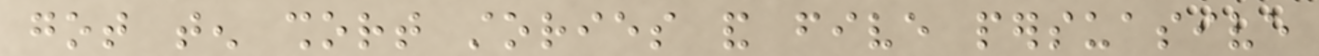got ten short stories and five persuasive
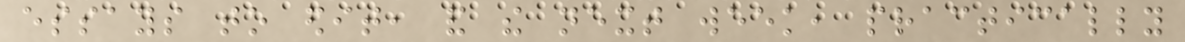essays to edit, and the next week, practically
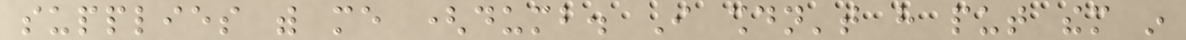supplies with me (dumb. I shouldn't have put them in
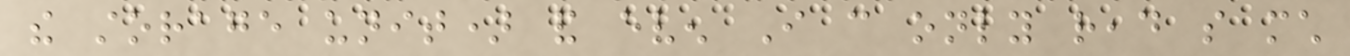the storage unit) and even I can only read so much
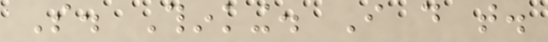So. Thinking. I do that.
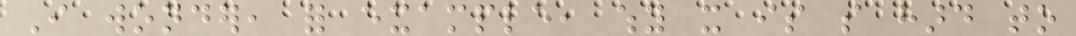I wonder, for example, why it is so hard to
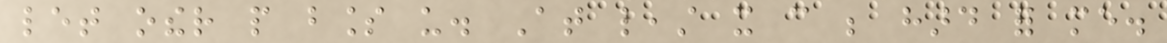let other people bless us. At least it can be hard for me.
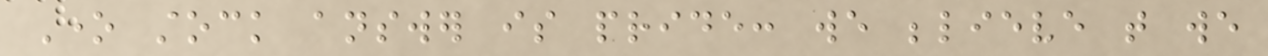One stock answer is pride: we believe that we
